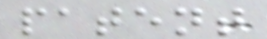patent
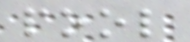pool
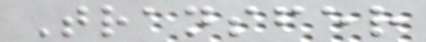Transfer
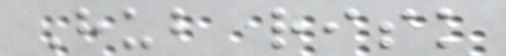Hub risk
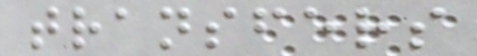transfers
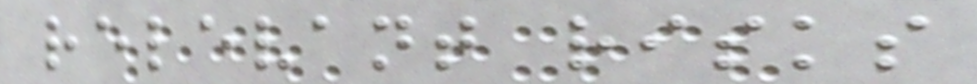relevant risks
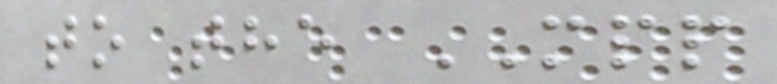to the MPP
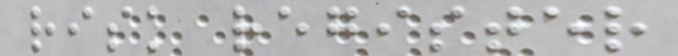risk register
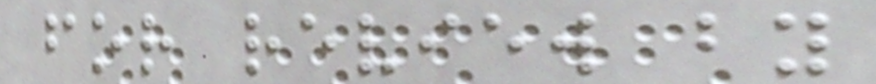for review by
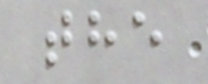the
